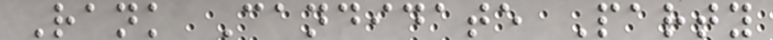Rank Candidate Party
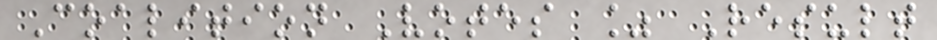Coalition Votes % Result
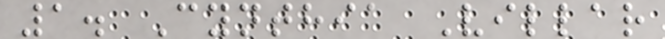1. Cynthia Villar
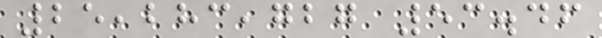25,283,727 53.46
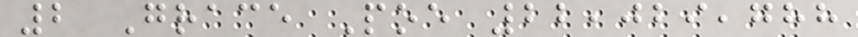2 Grace Poe 22,029,788
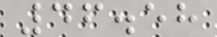46.58
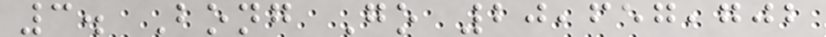3. Bong Go 20,657,702
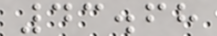43.68
